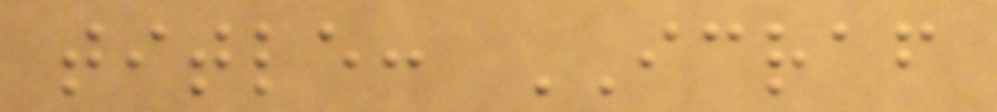title: ICRAF
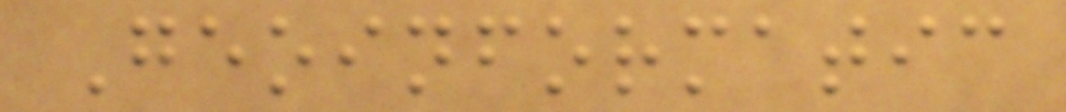Geoinformatic
